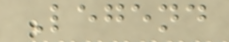Legend
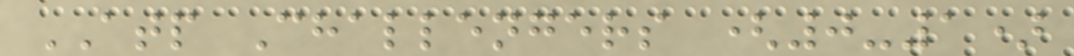ATP Challengers (0-1)
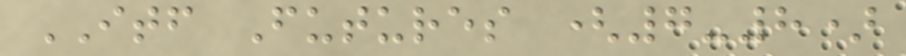ITF Futures (7-8)
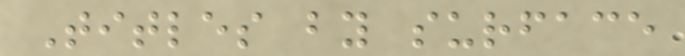Titles by surface
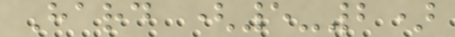Hard (5-2)
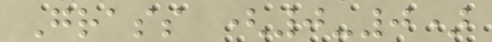Grass (0-0)
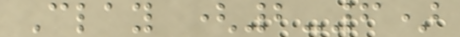Clay (2-6)
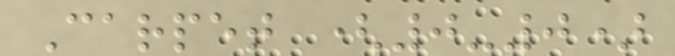Carpet (0-0)
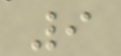9
